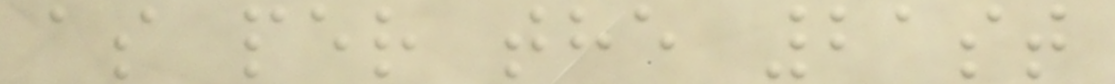as per the 21st
